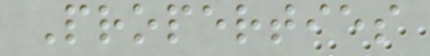Properties
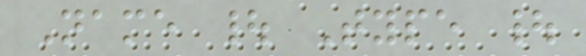Name | Type |
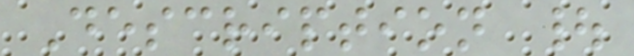Description |
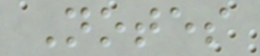Notes
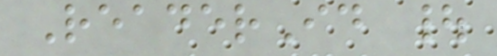ReaderId |
